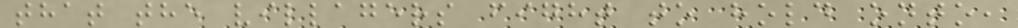that the villagers fight to hold onto,
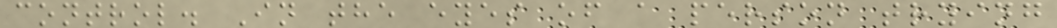control. In the eyes of a person trying
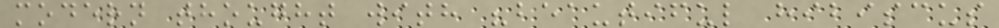modern thought with "beautiful hibiscus
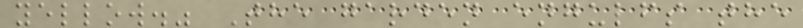yellow." The garden engulfs the
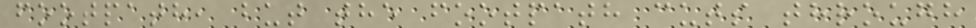footpath, but the footpath cuts through
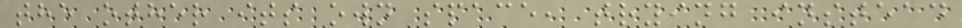the other its own space, trying instead
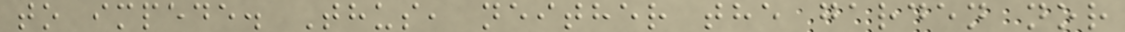to impede. Thus, neither the garden nor
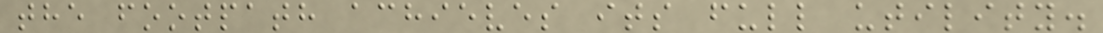the footpath achieves its full utility.
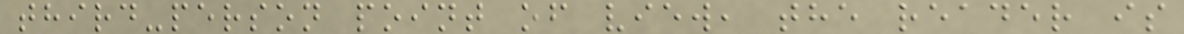third-person point of view, the reader is
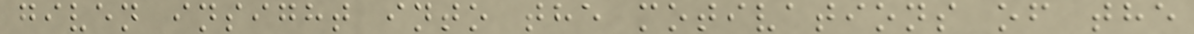given insight into the motivations of the
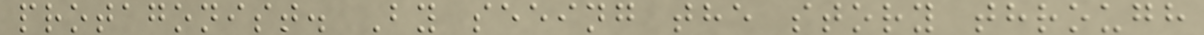protagonist. By seeing the story through
